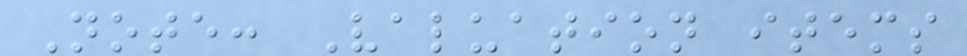Note: Valuation items
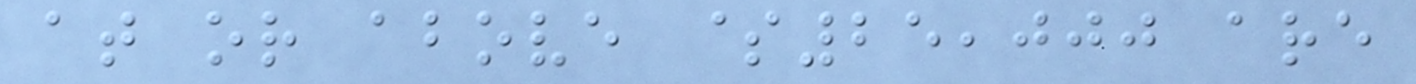at or above $25,000 are
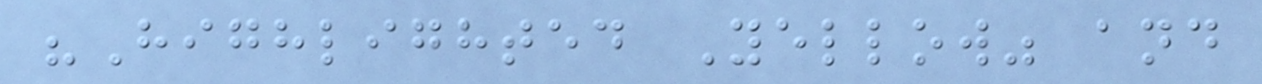"Highlighted Yellow" and
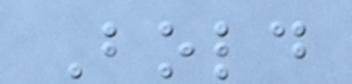Bold
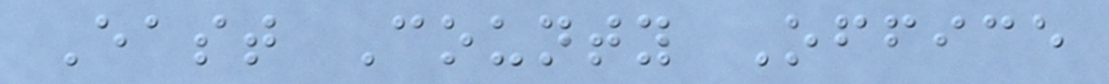East County Office
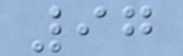97
